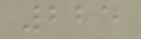225
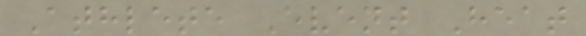Athlete Event Heat
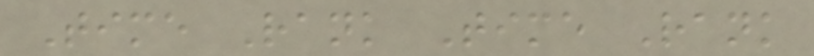Time Rank Time Rank
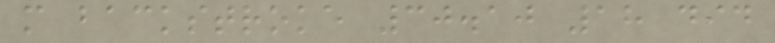m backstroke 30.10 18 did
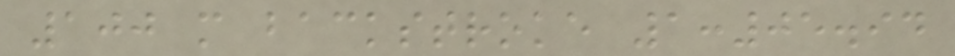100 m backstroke 1:05.94
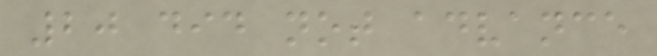20 did not advance
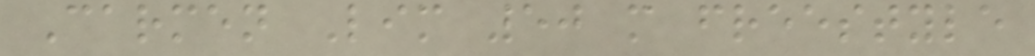Carmen Lim 50 m freestyle
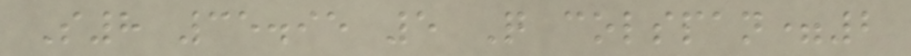S8 35.95 5 Q colspan=2
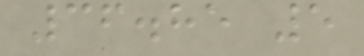36.85 5
